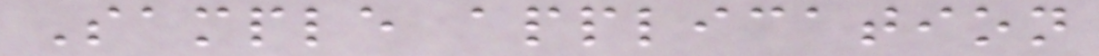Sample application
